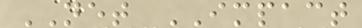NET IMPACT
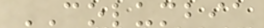COLUMBIA
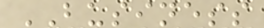BUSINESS
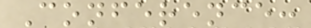Conference:
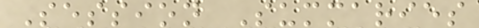Session Summaries
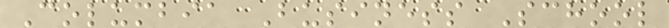Columbia Business School
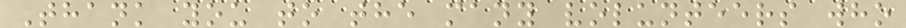Thank you to the many volunteers who
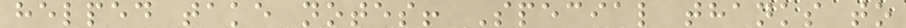helped take notes! Special thanks to
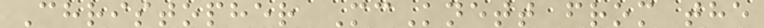Christopher McKnett from the
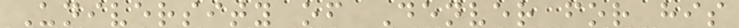University of Denver for his
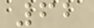62
